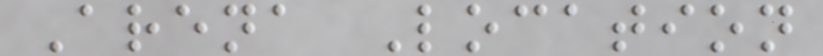Arena Location
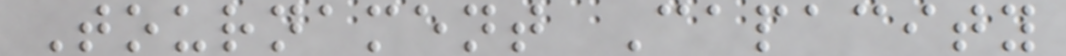Tournament Capacity
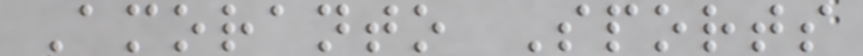Amoranto Sports
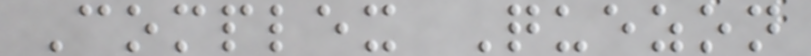Complex Quezon
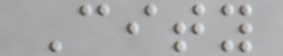City
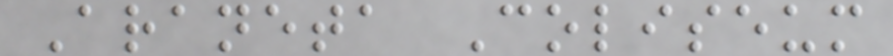Araneta Coliseum
